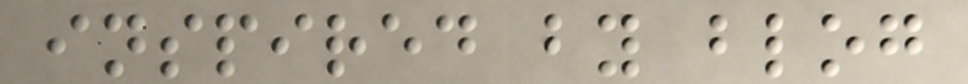inspired by blog
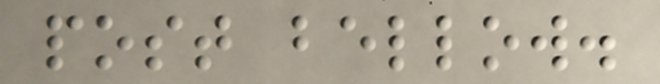post bellow.
